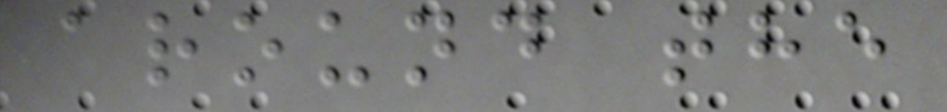around the
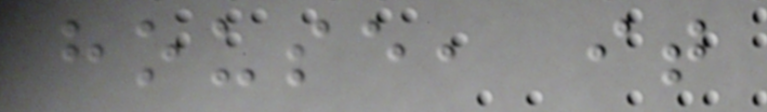house, it
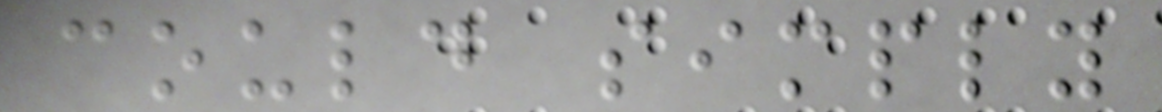could simply
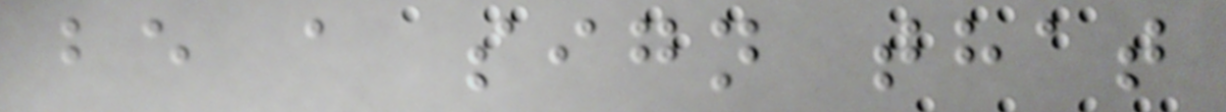be a sign that
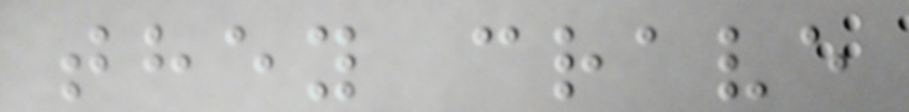they crave
